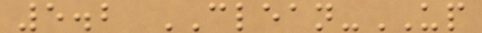5.2 CLEAN-UP
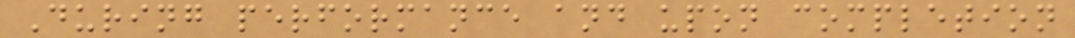During performance and upon completion
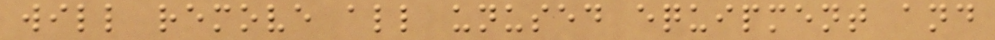will remove all unused equipment and
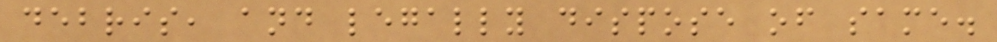debris, and legally dispose of same.
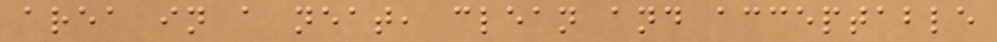area in a neat, clean and acceptable
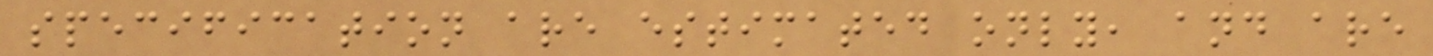specification are estimated only, and are
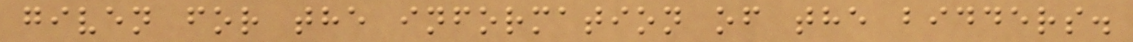given for the information of the bidders.
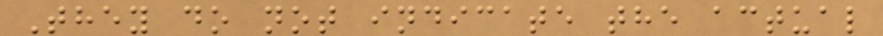They do not indicate the actual
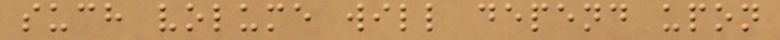such volume will depend upon
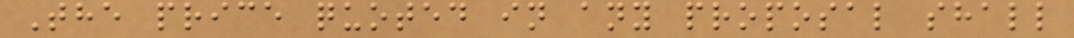The price quoted in any proposal shall
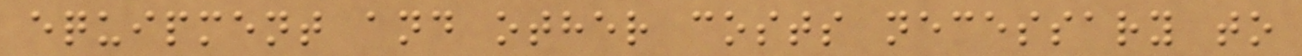equipment and other costs necessary to
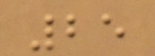25
